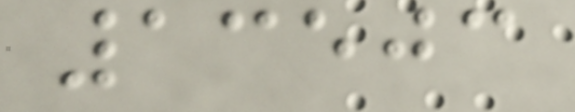13503
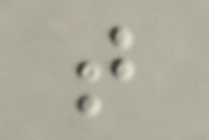t
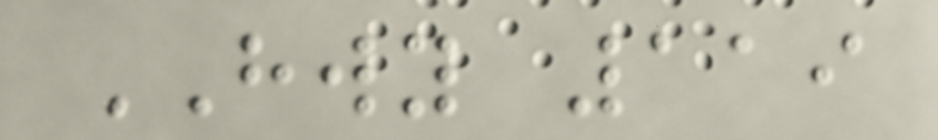HWY 119
